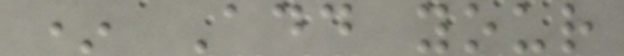* Add your
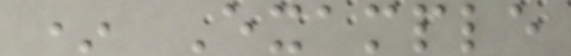* Example
